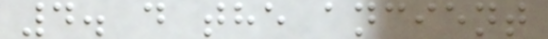4. d the ancient
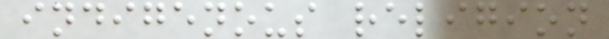indigenous religion
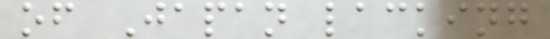of Japan lacking
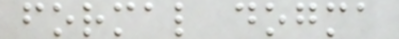formal dogma
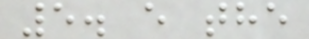5. e the
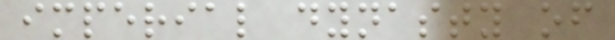imperial dynasty of
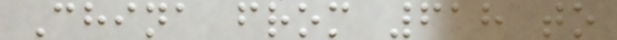China from 618 to
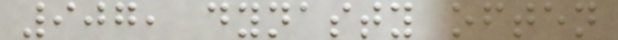907, dynasty often
